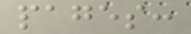pages:
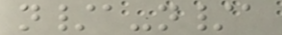n/a-n/a
